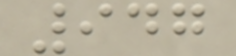947
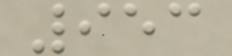953
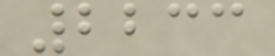2233
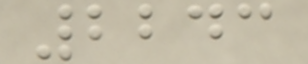2243
